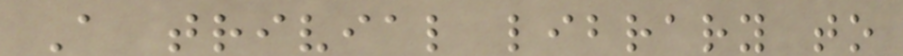A trivial library to
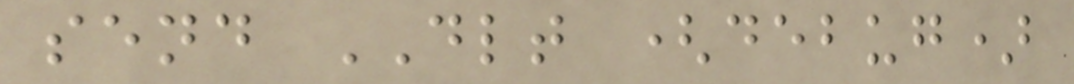send DLT (debug)
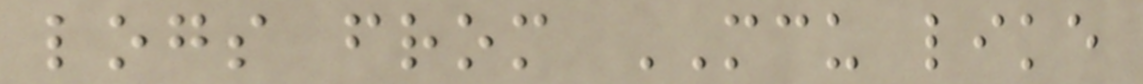logs from MCU like
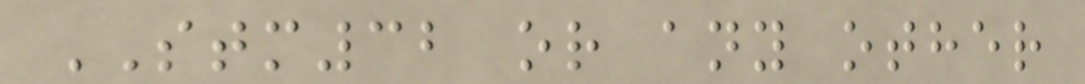STM32 or any other
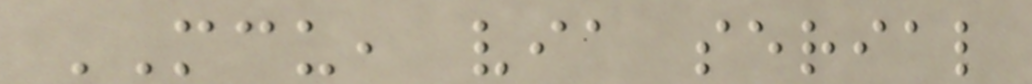MCU, via serial
